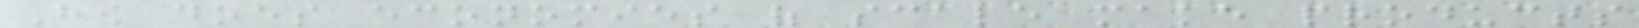How does economies of scale make products
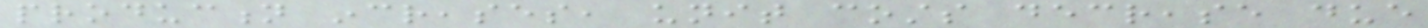production increases, unit costs decrease due
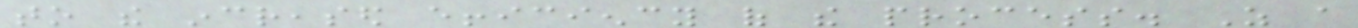to the increased efficiency of the process. As a
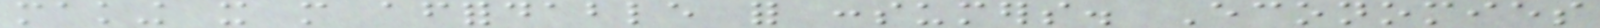making it more affordable for consumers. Economies
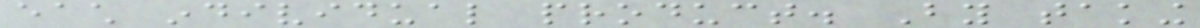each individual product. By taking
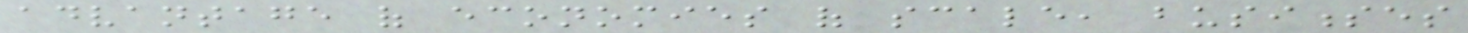advantage of economies of scale, businesses
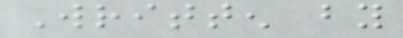Written by
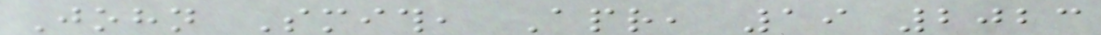John Smith, Apr, 19 2023
